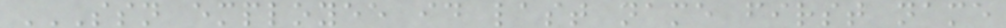SSN EMPLOYEE ID LAST NAME FIRST NAME
